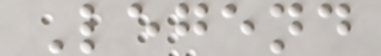Legend
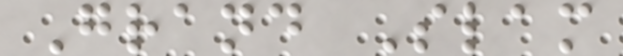Grand Slam
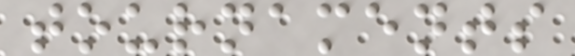tournaments
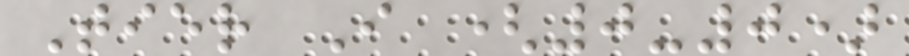Tier I (0-0)
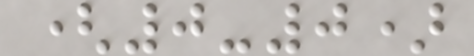(0-0)
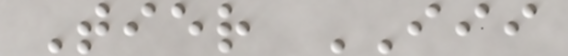Tier III
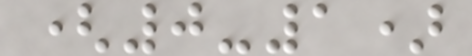(0-1)
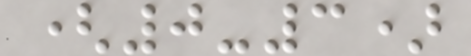(0-3)
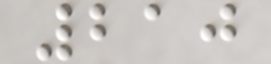210
